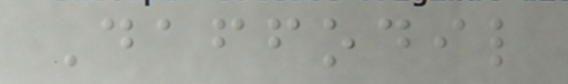Daffodil
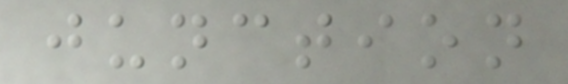junction
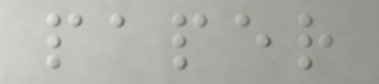paper
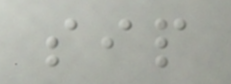sip
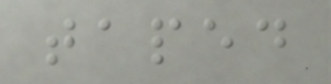taped
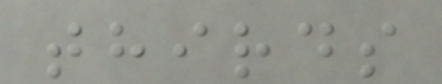thirds
